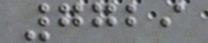7729
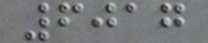6017
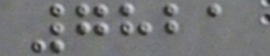7821
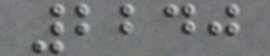2240
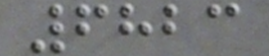6823
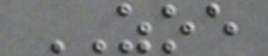ZOE
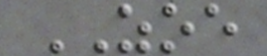ZOE
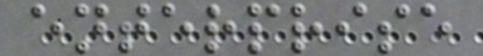enterprise
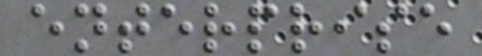enterprise
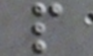p
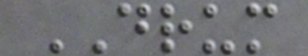DRUM
